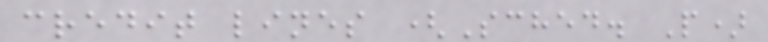credit lines (Sched. P)
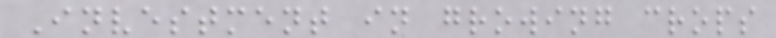Investment in growing crops
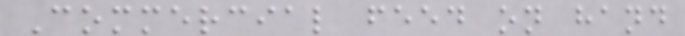Commercial feed on hand
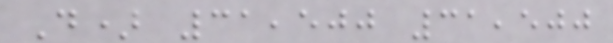D) 31,500 31,500
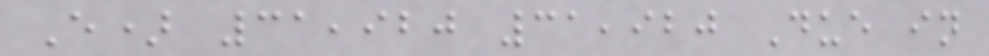E) 31,920 31,920 Due in
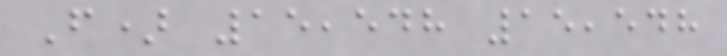F) 15,548 15,548
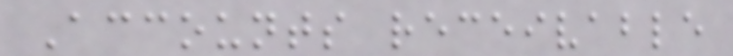Accounts receivable
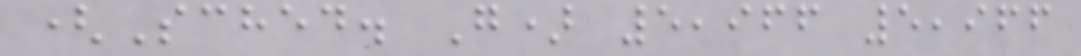(Sched. G) 5,966 5,966
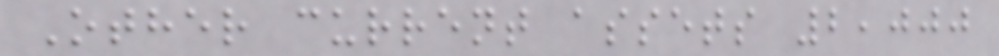Other current assets 2,000
